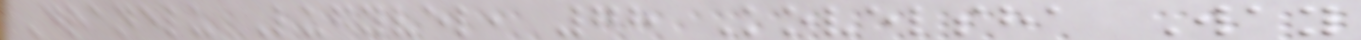Dranelu Lufyvel, 78 Kovelsha Way
